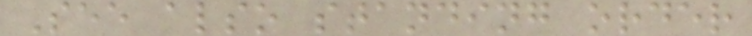See also standing order
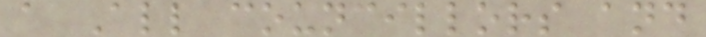a All councillors and
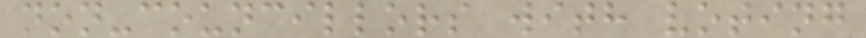non-councillors with voting
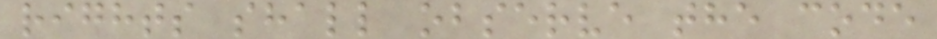rights shall observe the code
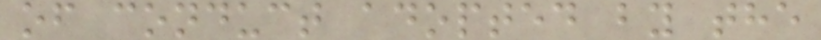of conduct adopted by the
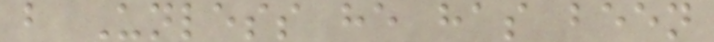b Unless he has been
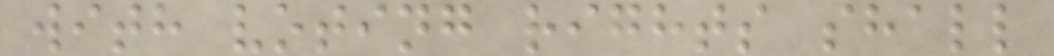with voting rights shall
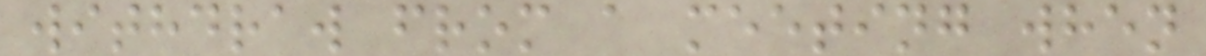withdraw from a meeting when
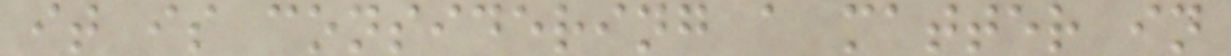it is considering a matter in
